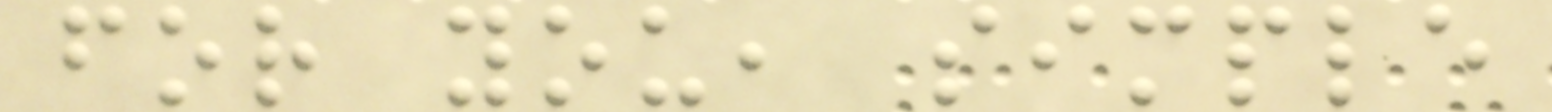for you, simple
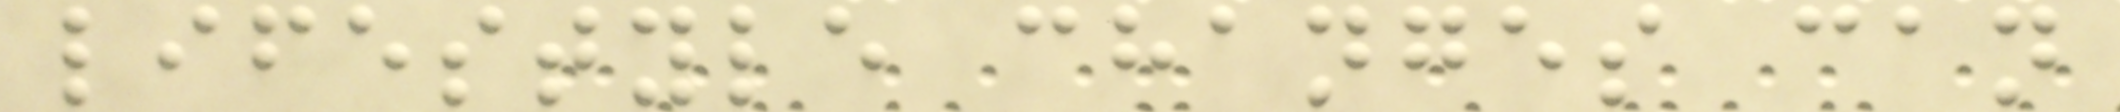lifestyle changes can
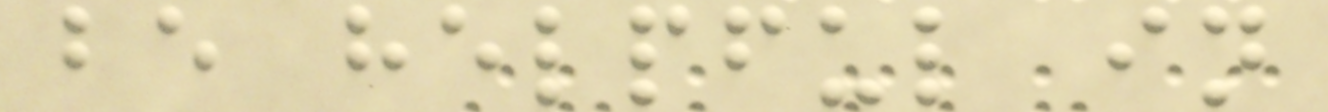be helpful in
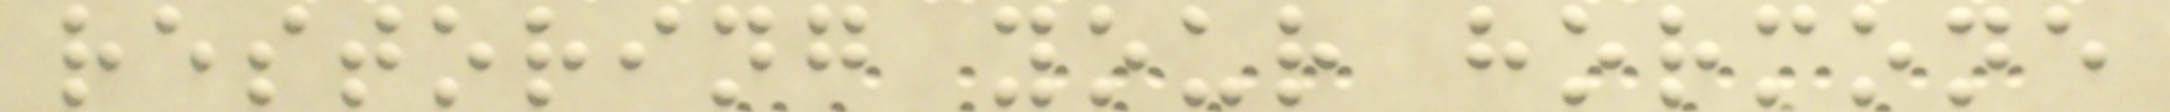restoring your hormone
